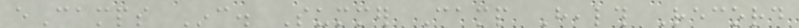eCamps Inc. Summer Camp Health Record
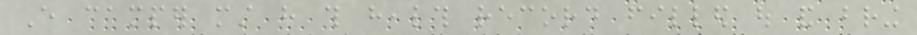Every camper must have this health record filled out and bring
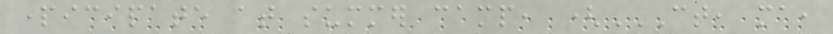participate at summer camp, (CT, MA,
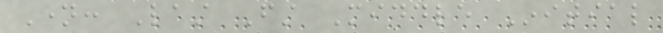Name: Last First Middle Initial
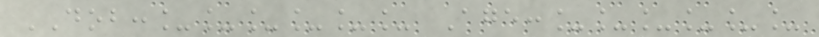DOB:______ Age:______
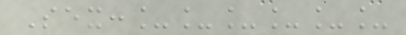Sex:______
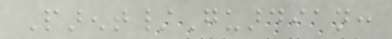Parent/Guardian:
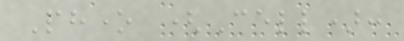Phone (Cell):
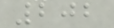202
